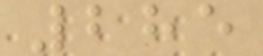285
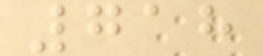718
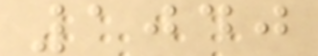1040
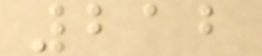212
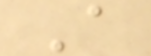A
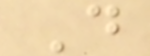D
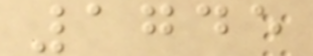1745
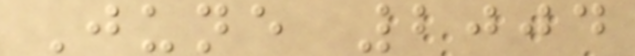June 2004
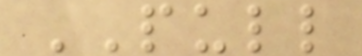PULL
